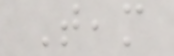Team
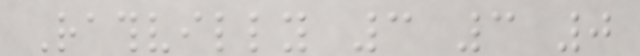Rathvilly 3 3 0
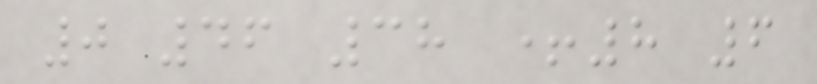0 46 38 +8 6
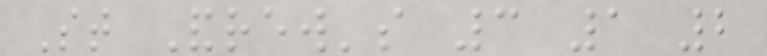St Andrew's 3 1 2
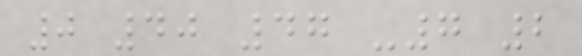0 40 47 -7 2
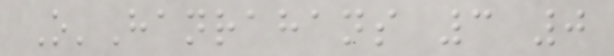O'Hanrahans 3 0
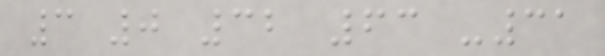3 0 32 63 -31
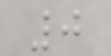0
